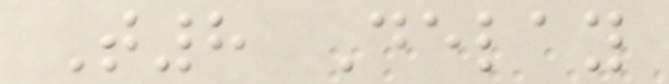T8 Delay
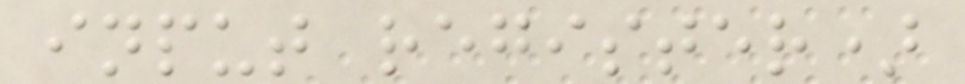input register)
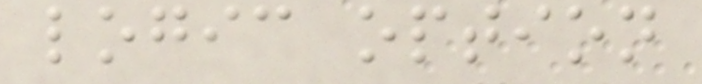logic option
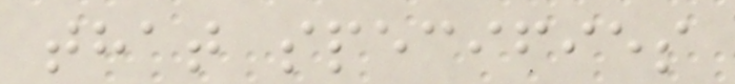that specifies
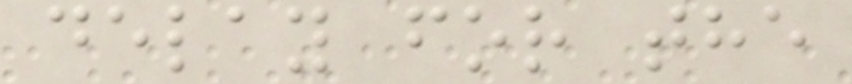delay for the
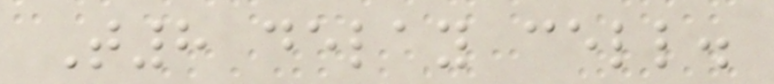T8 delay cell.
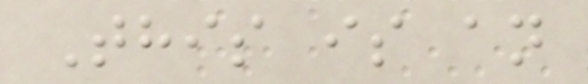This is an
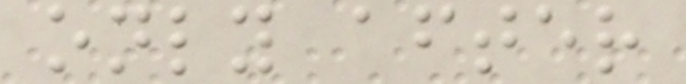only after
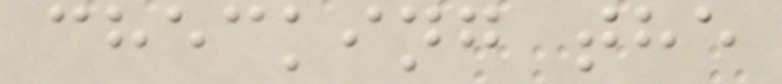checking the
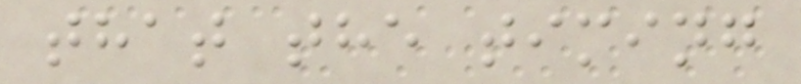that the timing
